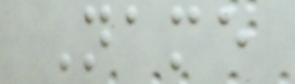Name
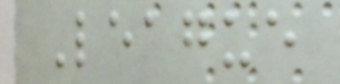League
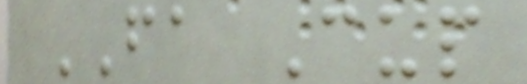FA Cup
